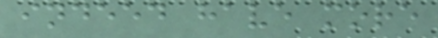indeed have more
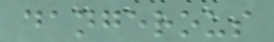dangerous
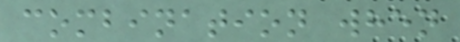combination when
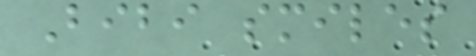Bibi smiles
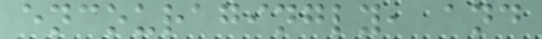encouragingly, and
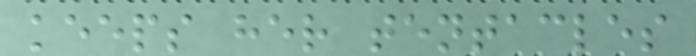keeps her tentacles
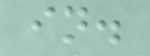in.
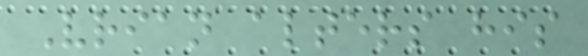Vrian alters his
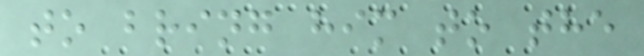to bring him to the
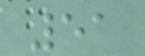51
